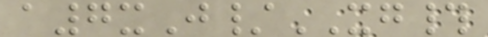a7xJ/XG#
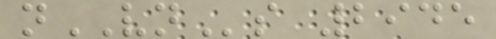nVNs 2945
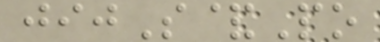jijS&Po
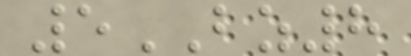5BZ8
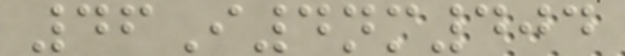46I4nm404
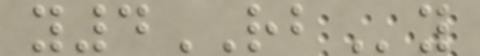y4RBy
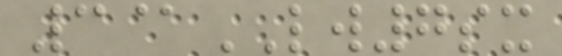3@LW7sx
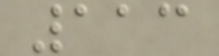113
